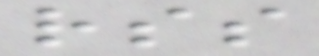rss
